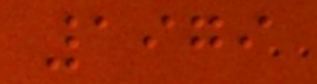1979
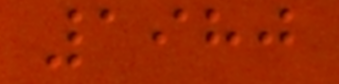1980
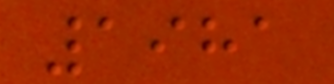1981
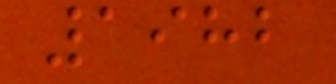1982
